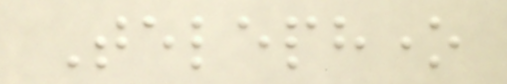Telephone
